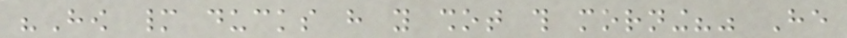"How many ducks have you shot this morning?" He
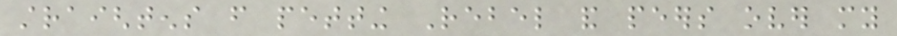straightens from petting Rebel and peers over my
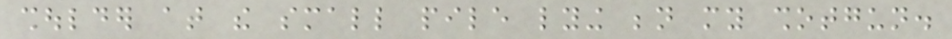shoulder at the small pile lying beneath my shotgun.
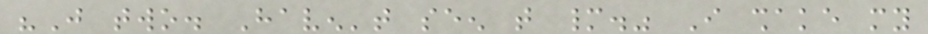"Just two. Haven't seen that many." I shake my
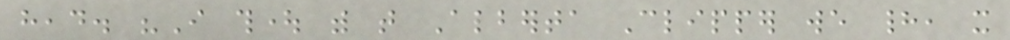head. "I thought with that Alberta Clipper we had, it
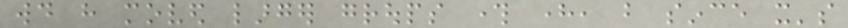would have moved larger groups through here, but since it's
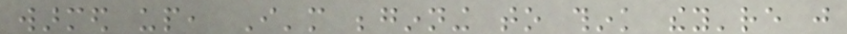warmed up, I'm beginning to think they're just
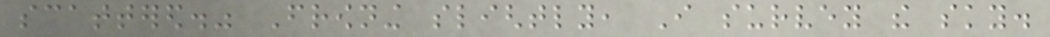scattered." Frowning slightly, I survey the sky.
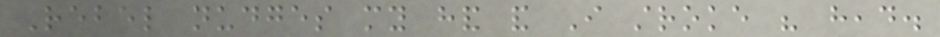Rebel nudges my hand and I stroke his head.
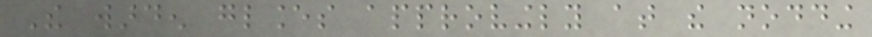The warden glances approvingly at the nodding
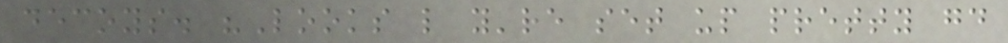decoys. "Looks like you're set up pretty good
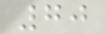70
